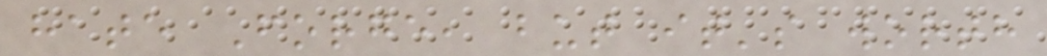hate Forge, but it's worth
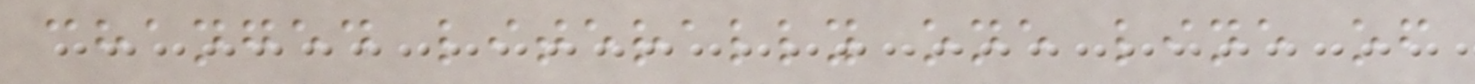changed literally one line of
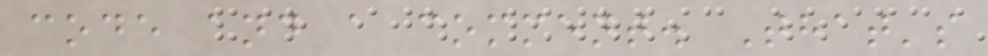code and a comment. That's
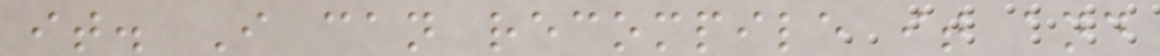it. I can recompile it and
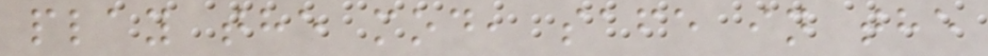play the mod, safe in the
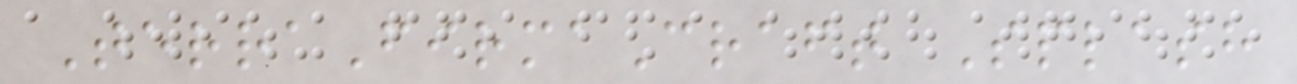TerraFirmaCraft Splash
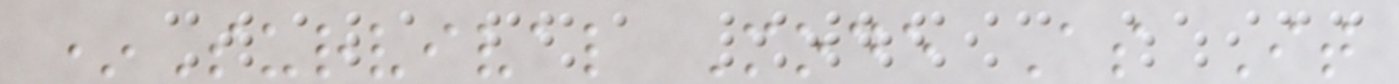*Survival Mode As It
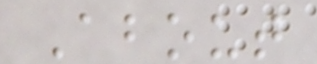About
